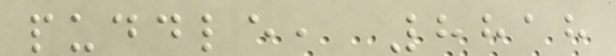puddle, 8818
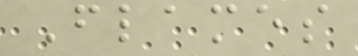Flames
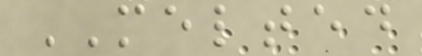MELTED
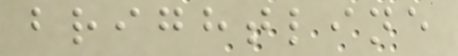brightline
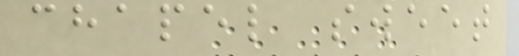chapel sweet
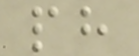ph
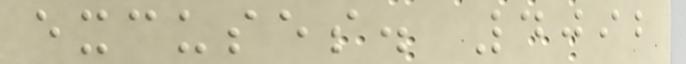excuses. 4092
